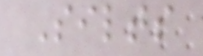Silts
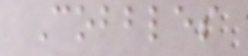Cobbles
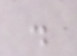.
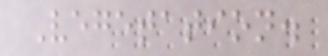Vegetation.
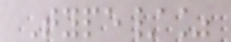Type/%
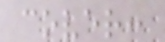cover:
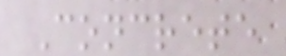Concrete
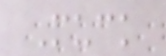Muck
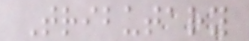Tributary
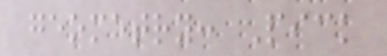geometry: Pick
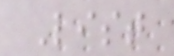List
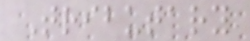Tributary
